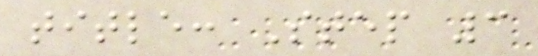title: Step 3
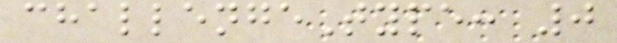challengeType: 0
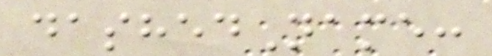dashedName:
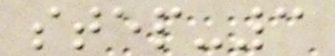step-3
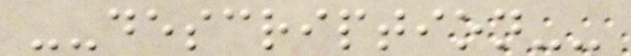--description--
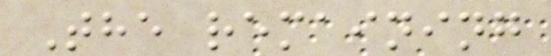The remaining
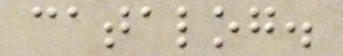catalog.
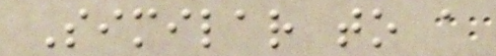Similar to a
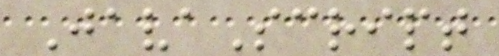JavaScript
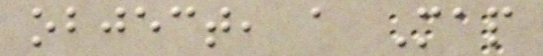object, a Map
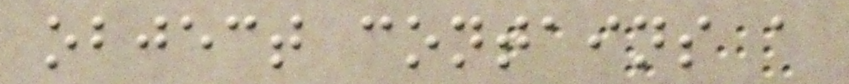object contains a
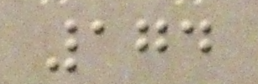174
